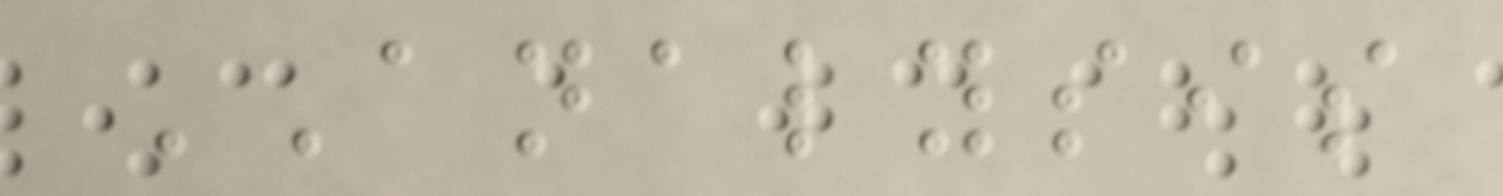ANALYSIS
